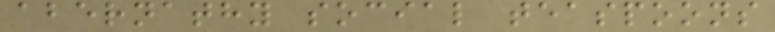abernathy social teaspoons
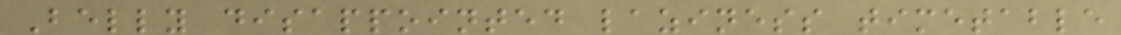Belly disappointed laziness timetable
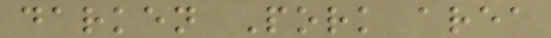darken Pork area
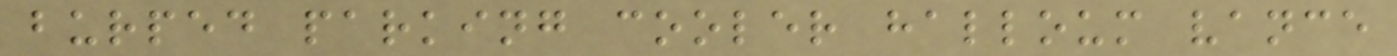burped parking cooler halloum vance
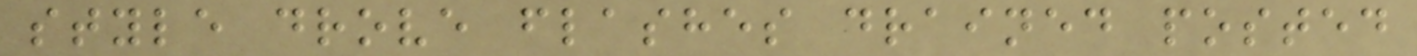style drove flashes drained posted
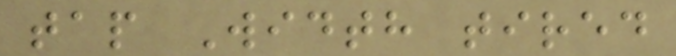tap Width tired
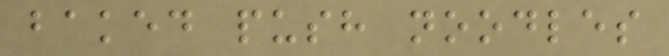baked push noodles
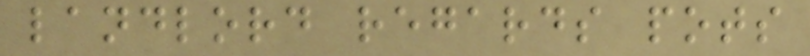landlord regards pots
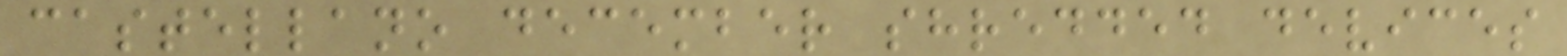castellano december shredded devices
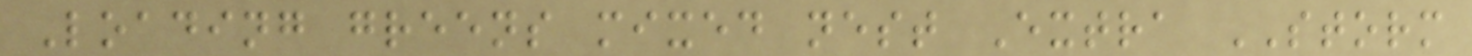Loading greens mixed nest Extra STORM
